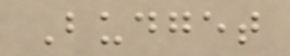Budget
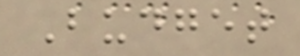Budget
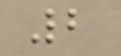2
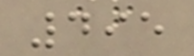495
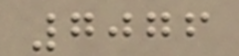7076
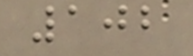102
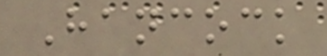Hancock
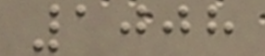1008
